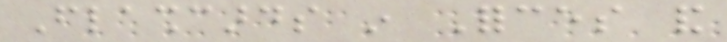Flashcards in Forces and
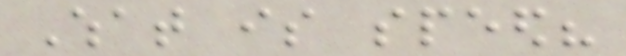What is speed?
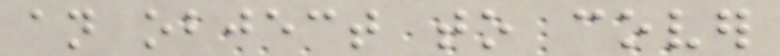an object to cover
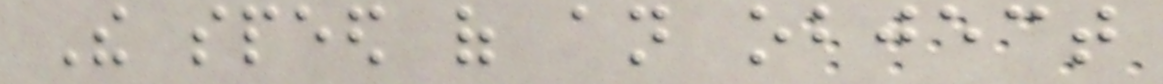The speed of an object
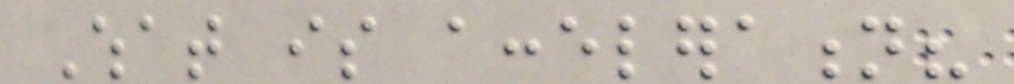What is acceleration?
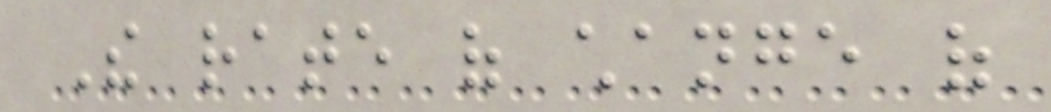The rate of change of
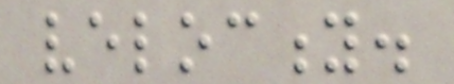velocity.
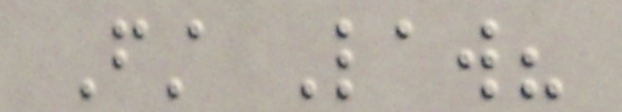First Law?
